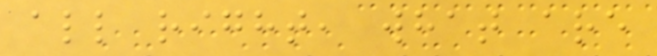all right, what are
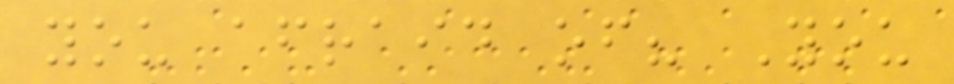you afraid of? You
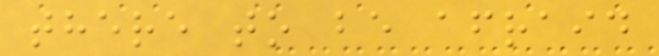there to be afraid
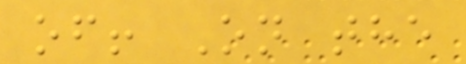of! On the
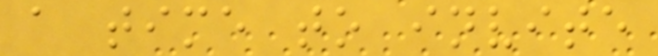a time to invite
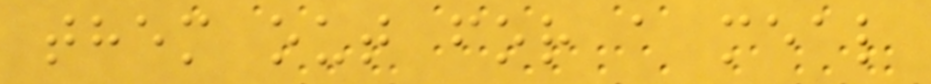them out for a meal
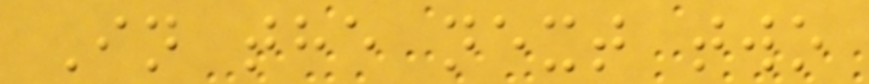In the next two
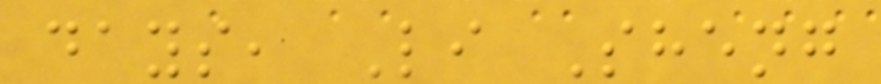days, Li Sheng
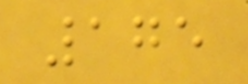175
